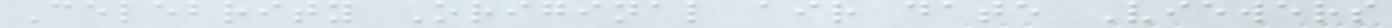Celebrity Original air date Viewers
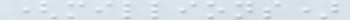(millions)
